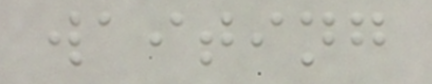waiting
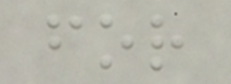for
